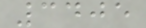3405
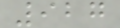927
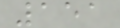151
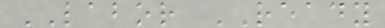LABOR READY
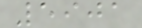5901
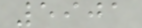5901
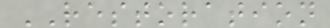RESTORATION
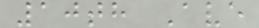10th Ave
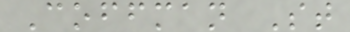Coffman St
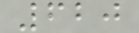620
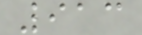913
